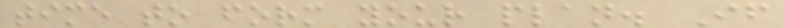time to form your plan. If
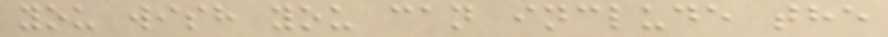you wish you can include the
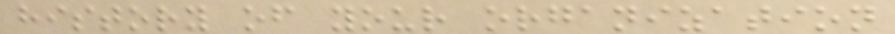history of your organization
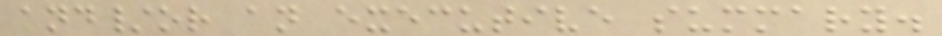and/or an executive summary.
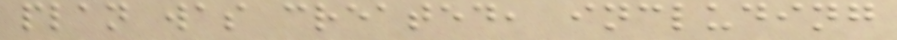plan was created, including
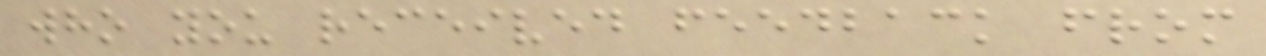who you received feedback from
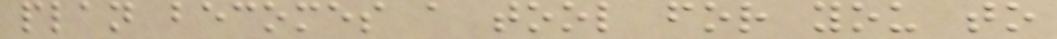plan becomes a tool for you to
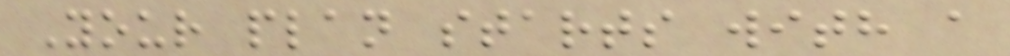Your plan starts with a
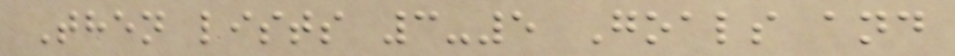Then lists 3-5 Goals and
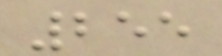255
